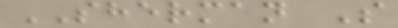SHERMAN S
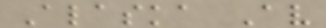Alaska Av
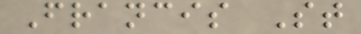Francis St
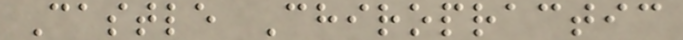Castle Chiropractic
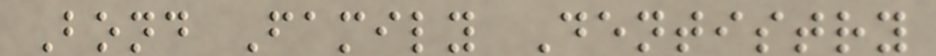Bond Family Dentistry
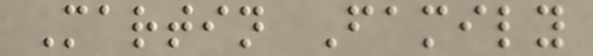Martin Family
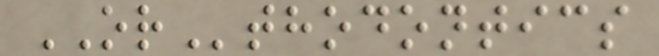ORthodontics
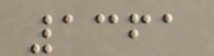1361
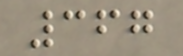367
